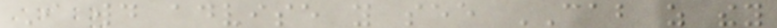I would advise you see CAB as they
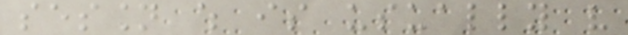session which is usually very
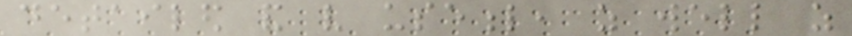detailed and very useful, as well as
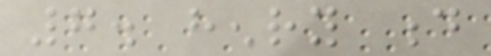7. henry d
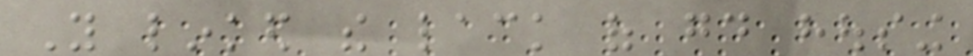You linked the lack of good housing
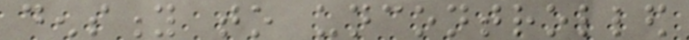density to uncontrolled
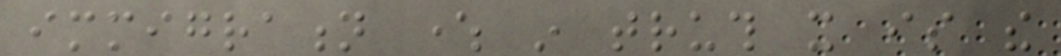immigration where in truth it is the
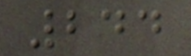244
